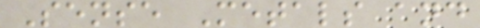Sense Metals and
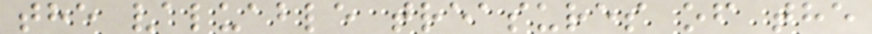the valuable treasures of the
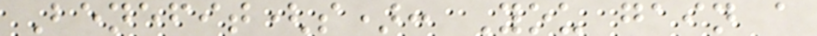Benefit(s): You gain a
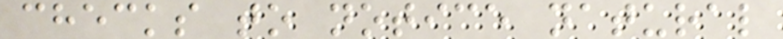checks to notice natural
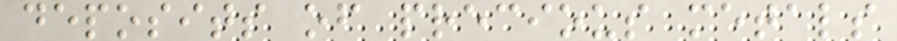deposits of precious metals
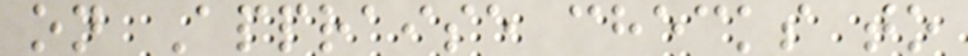on Appraise checks to
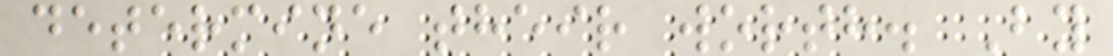determine their worth. By
